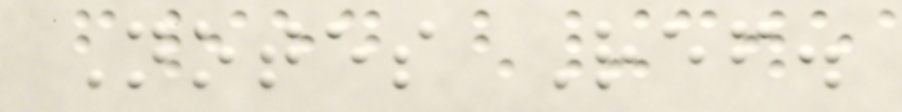Notes Ref.
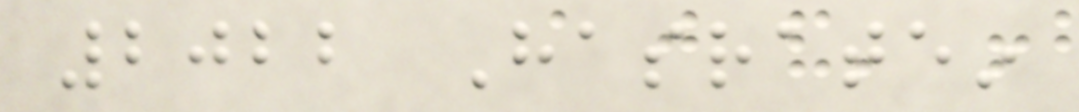2022 Hasratein
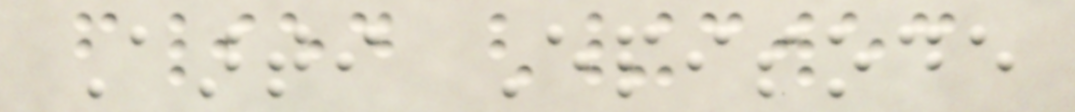Aarti Episode
